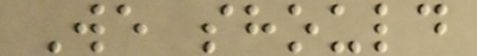We should
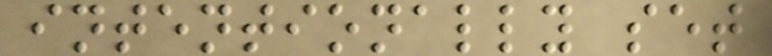intentionally set
